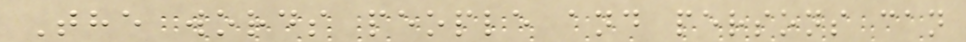The words people and persons can
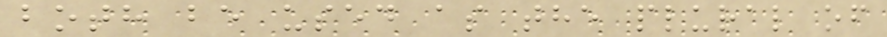both be used as the plural of
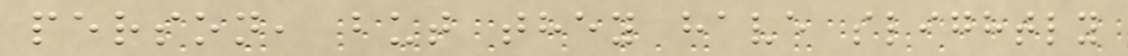person, but they have slightly
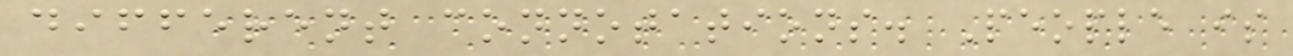different connotations. People is
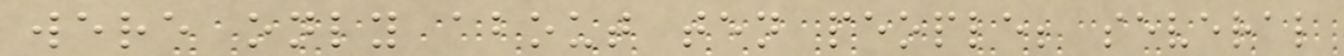were only about ten people; several
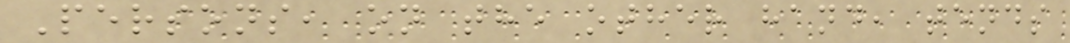Persons, on the other hand, tends
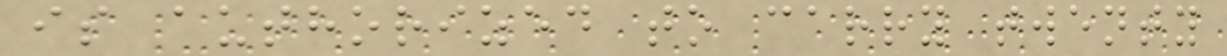is authorized to carry twenty
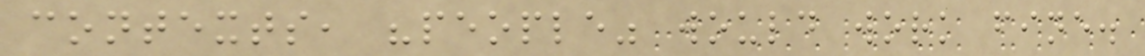contexts, "people" would work fine.
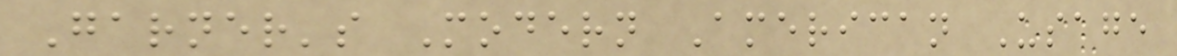Garner's Modern American Usage
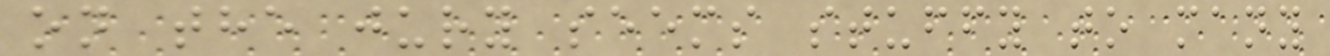on the jury seems stuffy to many
